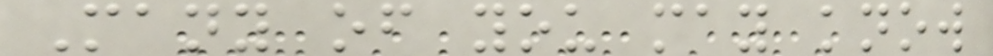Many of you may know
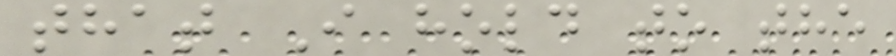that I hold to the
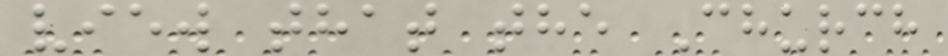view that the Church
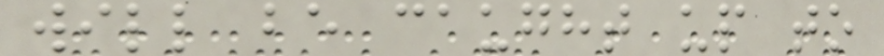will be caught up to
